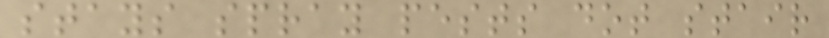stays spray pests dot stair
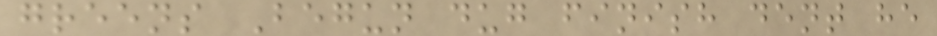greens Begun dug finish dent he
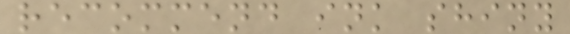recommend ink shiny
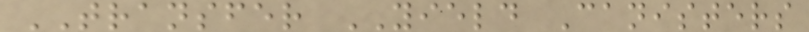TRANSFER YIELD Canisters
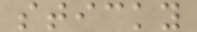sticky
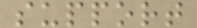support
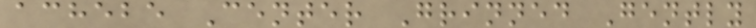achebe Center Grinned Gently
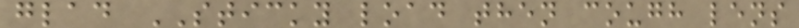glad STICKY load then cough lens
